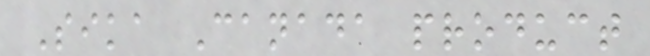Sika Canada product
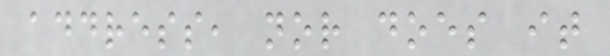address, nor does it
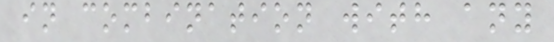in combination with any
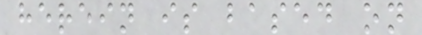herein is based on
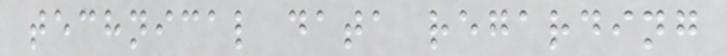technical data regarding
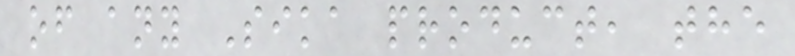of any Sika product, the
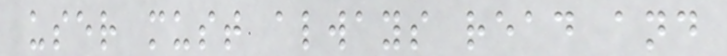user must always read and
